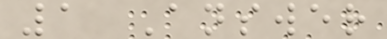1 Answer
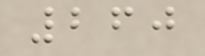260
